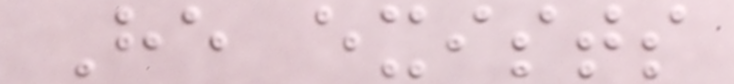He exists
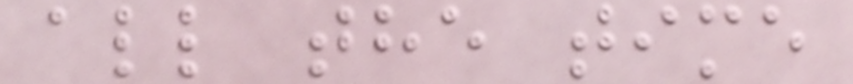all the time
